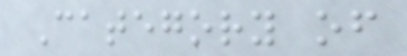Category of
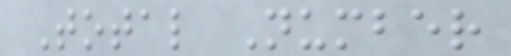Total Number
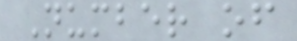Number of
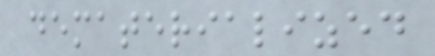dematerialized
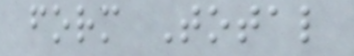form Total
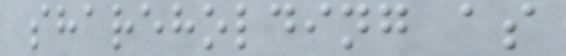shareholding as
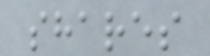shares
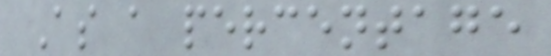As a percentage
